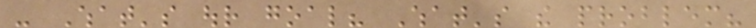- What's our goal? What's the problem?
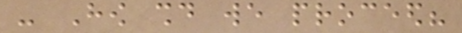- How should we proceed?
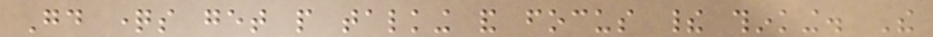Good questions get people talking and focus their thinking. The
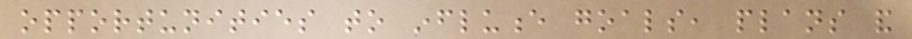opportunities to influence goals, plans and
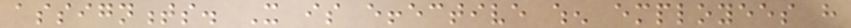assignments. It is effective when employees have
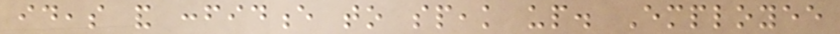ideas and confidence to speak up. Employee
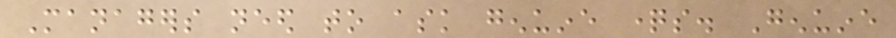Managers need to ask genuine questions. Genuine
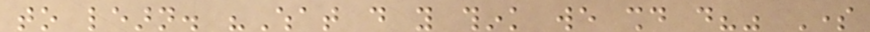to learn. "What do you think we should do?" Some
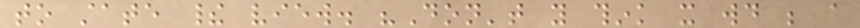to state their view. "Don't you think it would be a
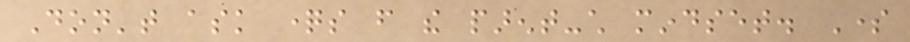Don't ask questions from the parent-child mindset. Some
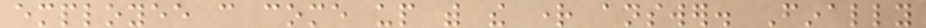employee can come up with the right answer. Finally
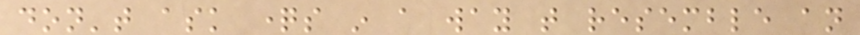don't ask questions in a way that resemble an
